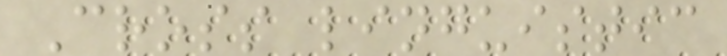Cross linguistic
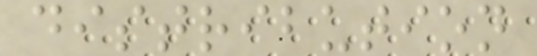distribution
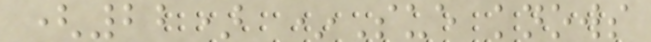(22) *Sue knows
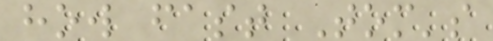how fast Tom's
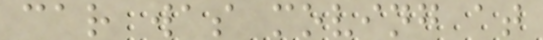car was moving at
